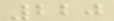220
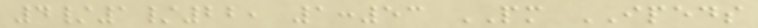4/1/22, 1:53 PM IPEDS
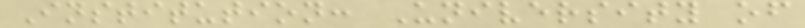Institution: University of
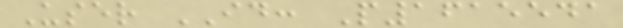User ID: P1615541
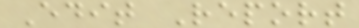Edit Report
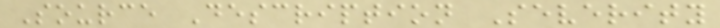Source Description Severity
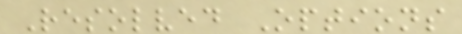Resolved Options
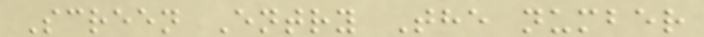Screen Entry The number
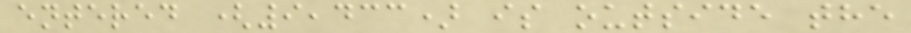entered (9,433) is outside the
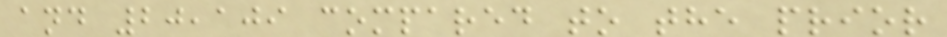and 20,109 compared to the prior
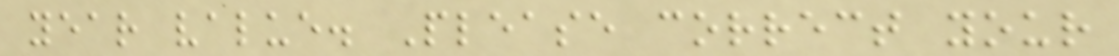year value. Please correct your
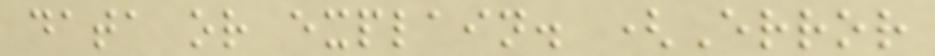data or explain. (Error
